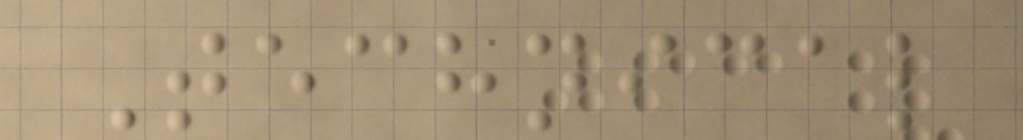Technical
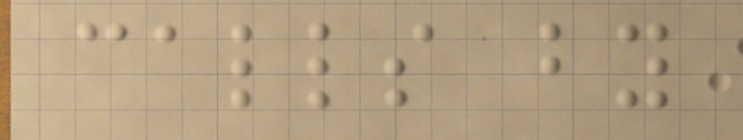calls by
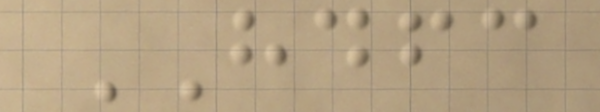HDFC
